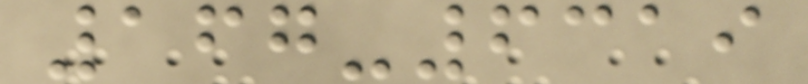167-6319
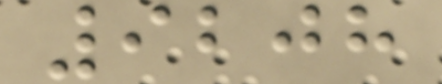9208
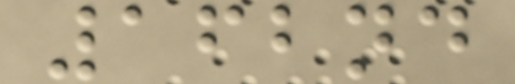162nd
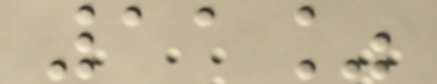11%
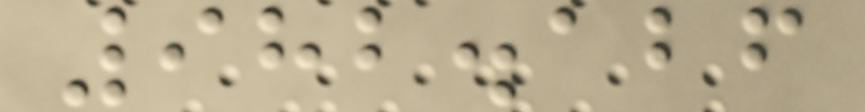982.126
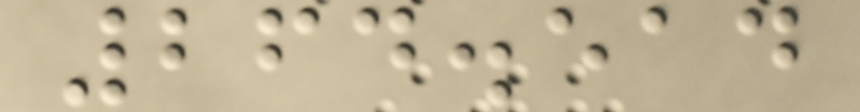264.514
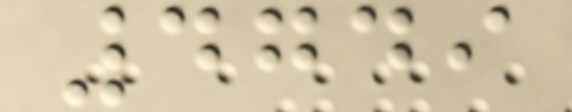4749
